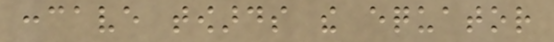concave towards the equator
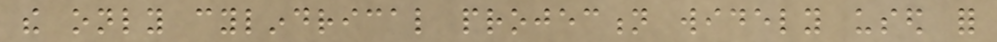the only cylindrical projection widely used for
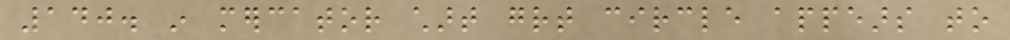140. in mercator chart great circle appears to
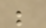be
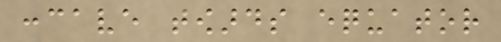concave towards equator
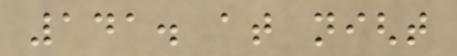141. at night
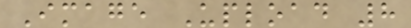Image Upload 8
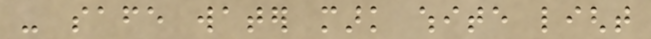- safe water mark white light
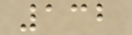132
